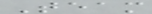Team
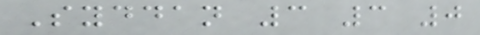Syddan 3 3 0
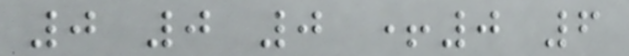0 0 0 +0 6
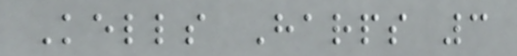Kells Harps 3
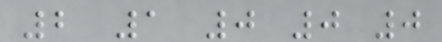2 1 0 0 0
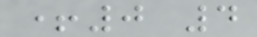+0 4
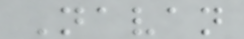Navan
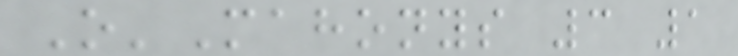O'Mahonys 3 1
